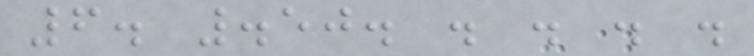6. .50. . . . .
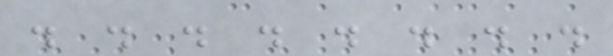. . . . . . . .
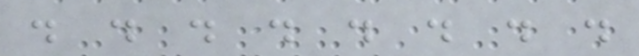. . . . . . . .
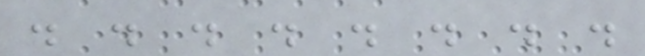. . . . . . . .
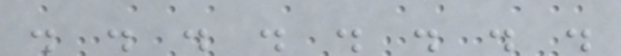. . . . . . . .
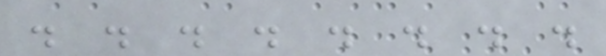. . . . . . . .
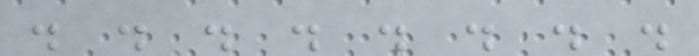. . . . . . . .
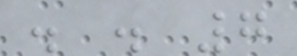. . 7
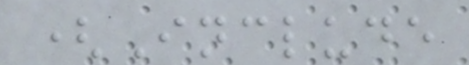(Include
